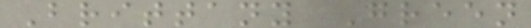Brittany Green
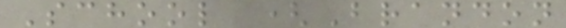School (Brandon
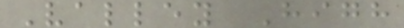Valley High
